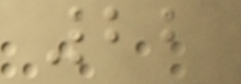22
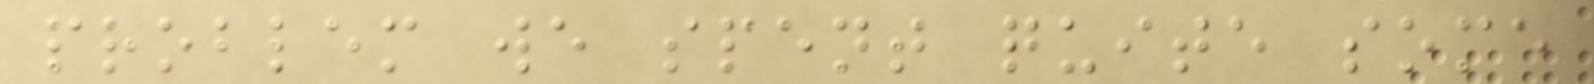problem we spent quite some
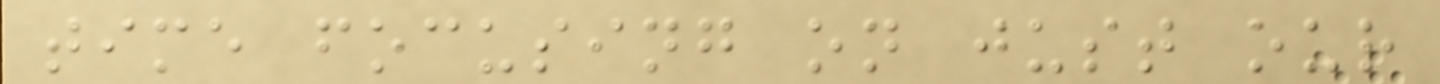time focusing on just our
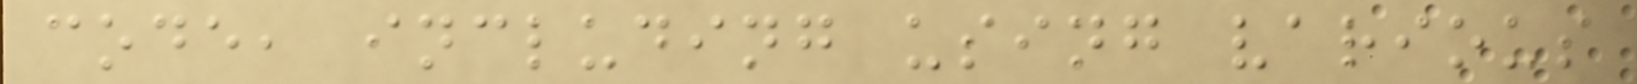code, including using various
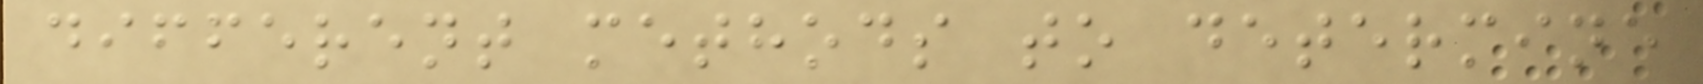different methods to determine
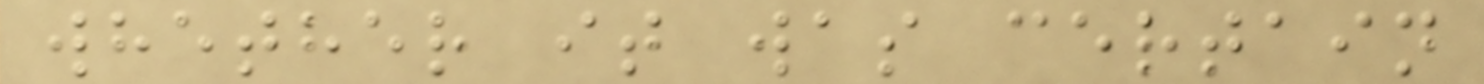whether it was certain
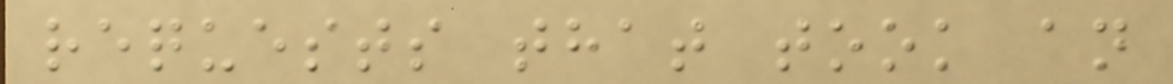requests that took an
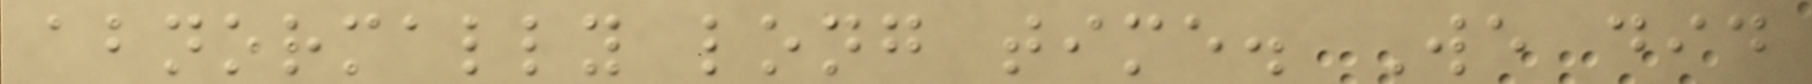abnormally long time. We did
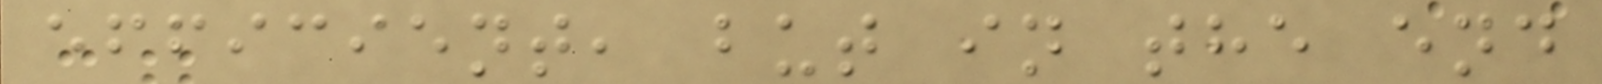efficient, but in the end
